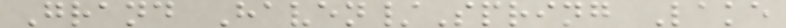Grand Haven/Spring Lake
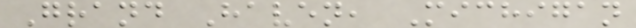Grand Haven, Michigan
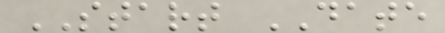START DATE
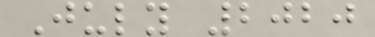July 2020
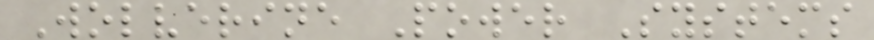Wolverine Power Systems
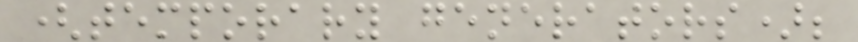(temporary generators);
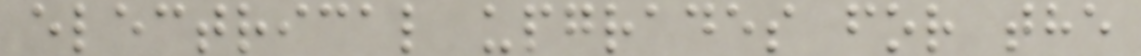electrical upgrades for the
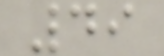49
